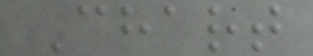Chart
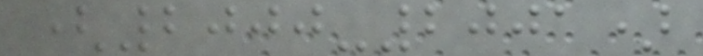(2000-2001)
